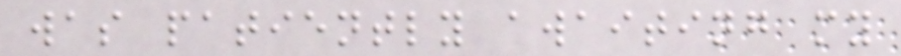was patiently awaiting my
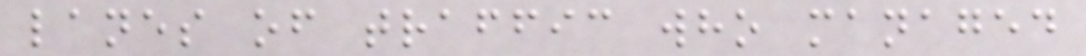lanes of traffic who managed
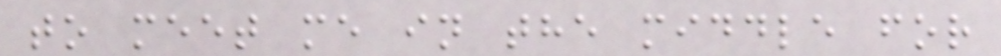to meet me in the middle for
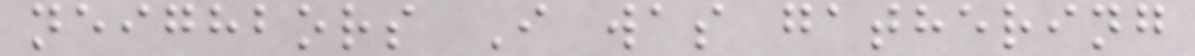neighbors I was gathering
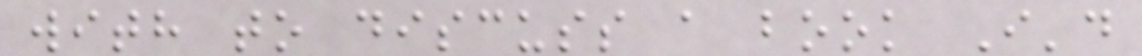with to discuss a book I'd
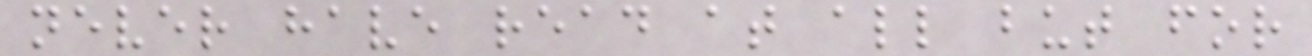never have read at all but for
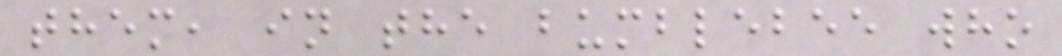them, in the bumblebee who
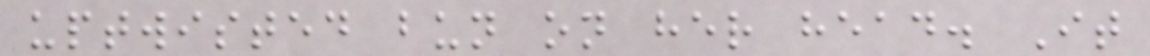uptwisted bun on her head. It
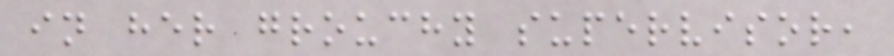in her grouchy supervisor,
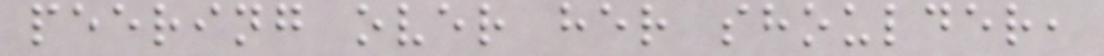peering over her shoulder,
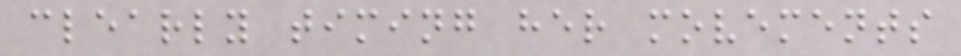clearly timing her movements
